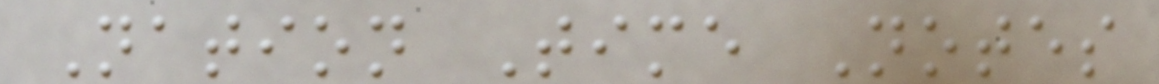Nation Time Notes
